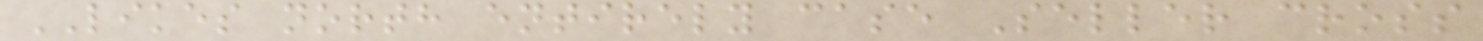LIKES north entirely case Seller cross
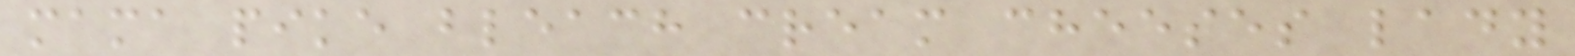mama pike bleach cream cheeses lady
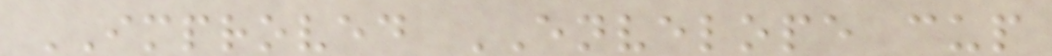IMPROVED ENVELOPE cup
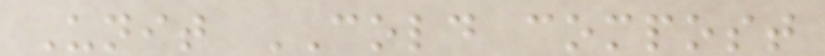Unit COLD compost
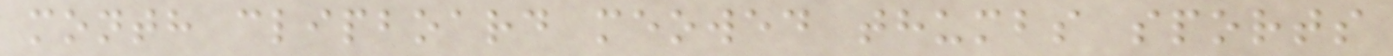month clipboard meowed thumbs sports
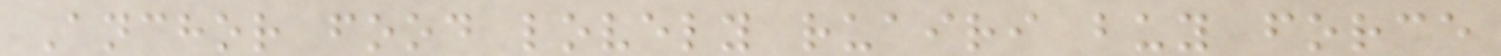Anchor food lovely ruairi buy force
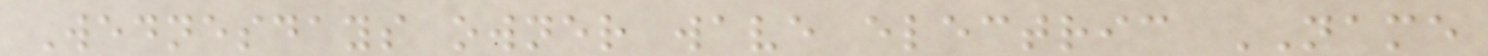Wednesdays owner wave electric NAME
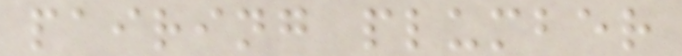pairing plumber
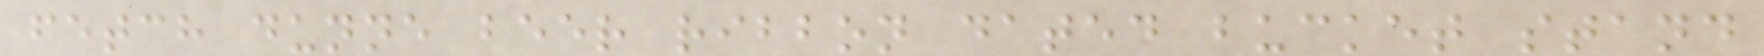fetch dunne beer ribbon dated bucket stand
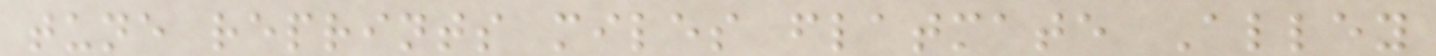tune reprints miles flatmate Alley
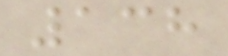138
